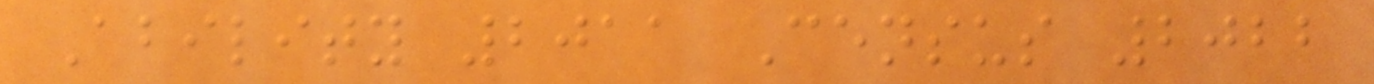Ability 2011 Census 2022
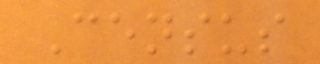Census
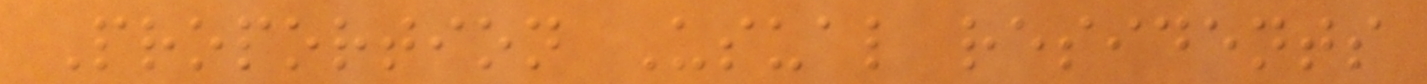Proportion Usual residents
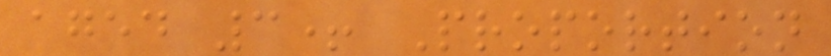aged 3+ Proportion
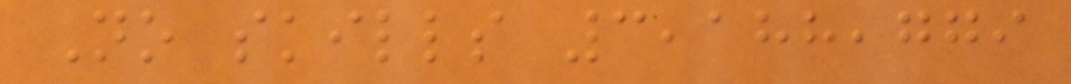No skills 3,188,779
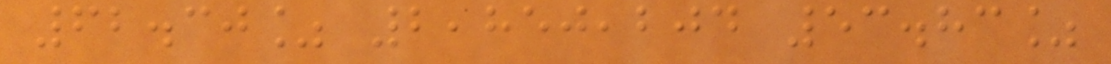62.30% 2,850,204 53.83%
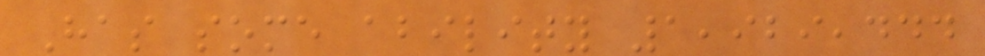Has some ability 1,929,444
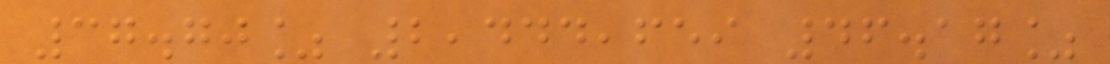37.70% 2,444,659 46.17%
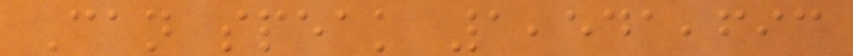Can speak 1,541,693
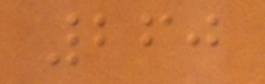260
